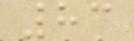83
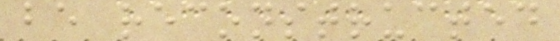be reconstructed
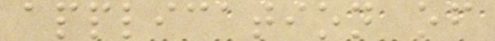application of
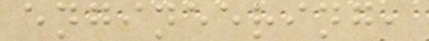engineering,
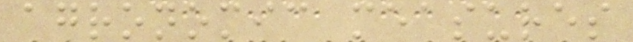agronomic measures
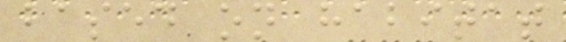based on habitat
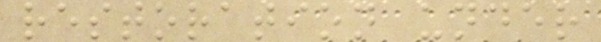restoration under
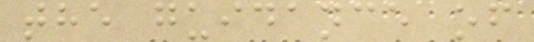the guidance of
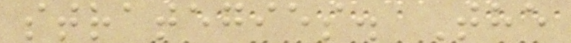strategies. The
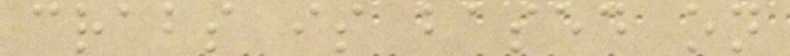crabs is based on
